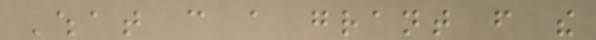What can a grant from the
